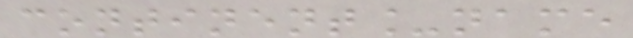continent_name
